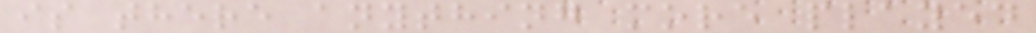is there anything more played
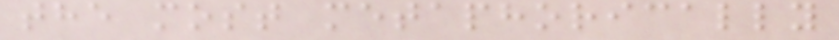the most metaphorically
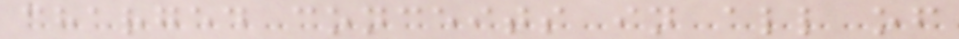charged conceits in all of
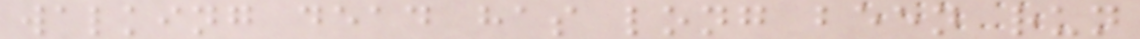walking dead has long been run
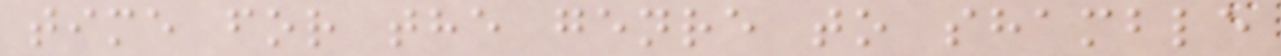time for the genre to shamble
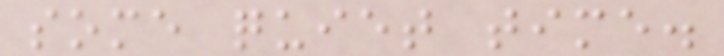some quiet time.
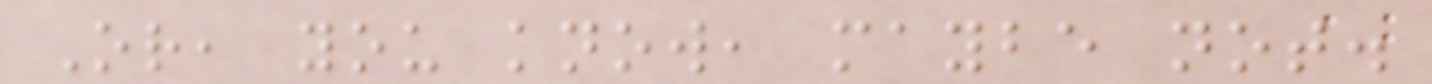Or, you know, maybe not.
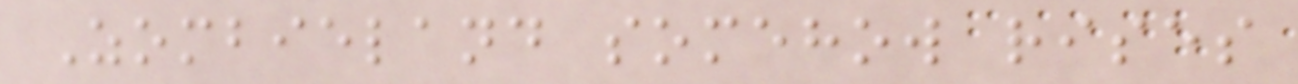Zombieland somehow rises
